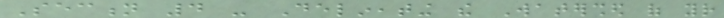Section 4 - Delineating the Watershed of your
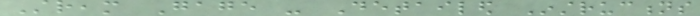Stream Gage - Detailed Instructions
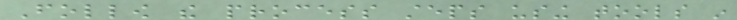Follow the process steps using tools in
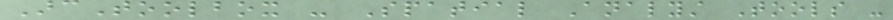ArcToolbox - Spatial Analyst Tools -
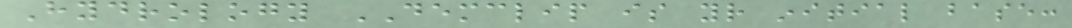Hydrology DEMCLIP is your initial base:
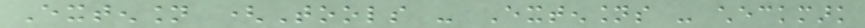Extension (Tools - Extensions - checkmark
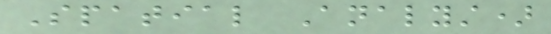Spatial Analyst)
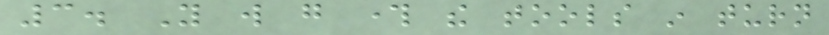3. You will go through the tools in turn
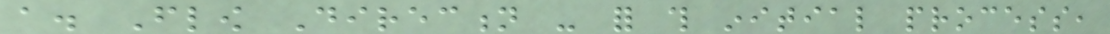a. Flow Direction - for this initial process,
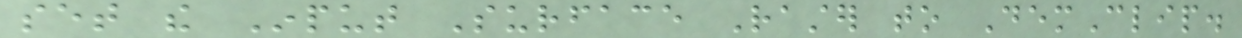set the Input Surface Raster to DemClip.
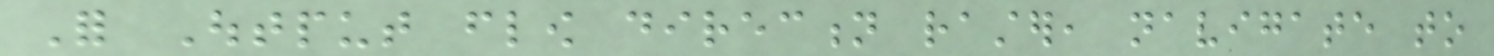For Output flow direction raster, navigate to
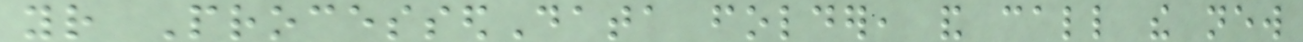your ProcessedData folder, and call the new
